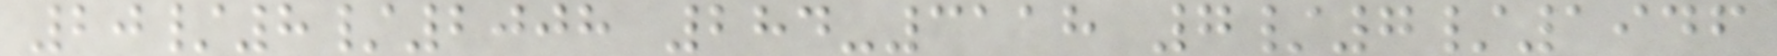20/8/2008 284-3118 7/7/1946
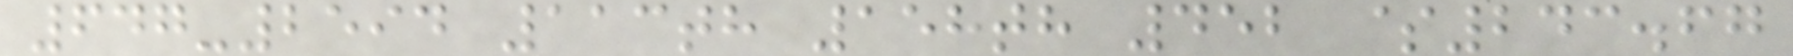647-2594 113th 158th 452 $243.67
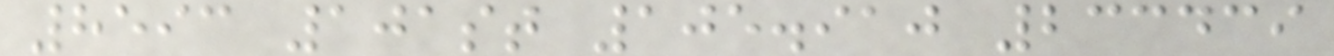8593 101st 105.910 233439
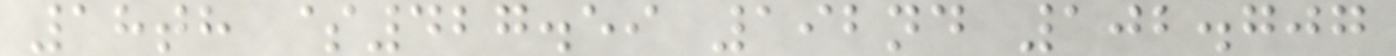18th $427.59 192nd 102.707
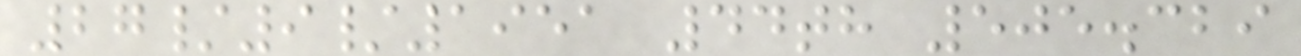27/9/1951 44th 505.329
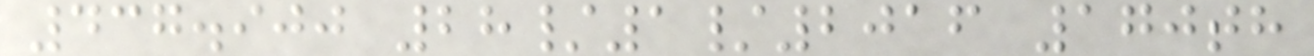437.900 28/1/2016 170th
